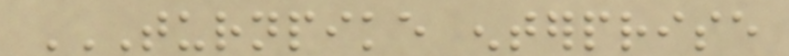TURNPIKE ENTERPRISE
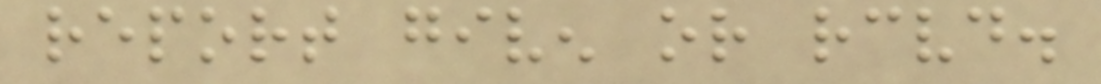report given or received.
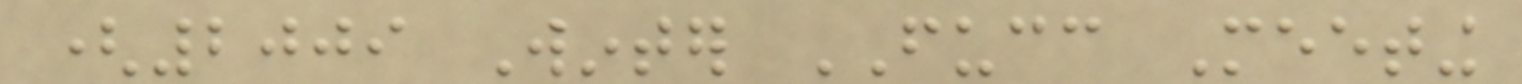(2009 Winter FUCC Meeting
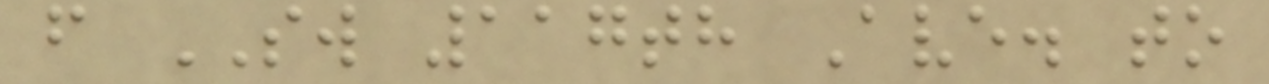from SW 117th Ave. to
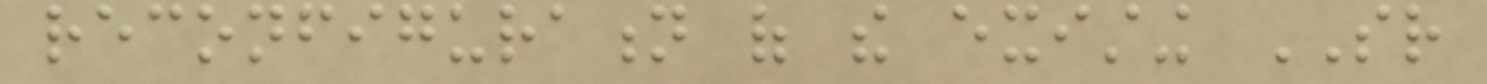reconfiguration of the existing SR
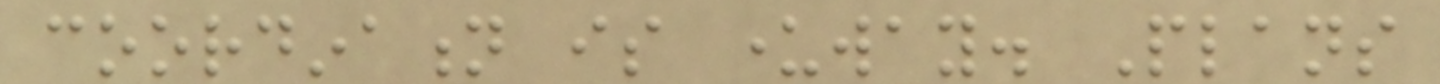coordination is underway. Plans
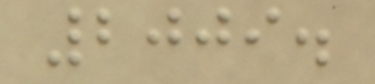2009.
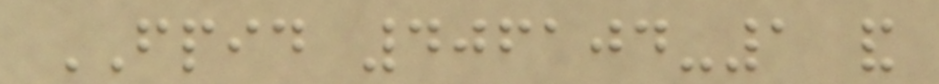FPID 406104-1 and
